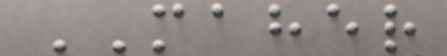MAHER
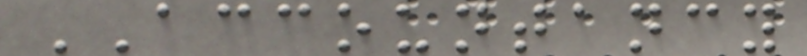ACCOUNTANCY
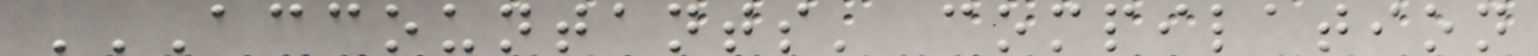ACCOUNTANTS' COMPILATION
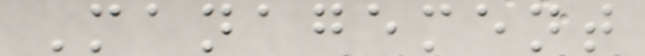Management
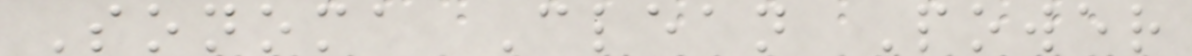Sonoma Clean Power
